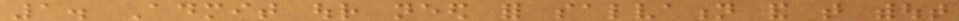1. Admit our need for salvation and that without
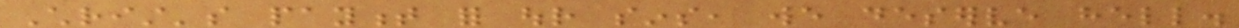Christ's payment for our sins, we deserve hell.
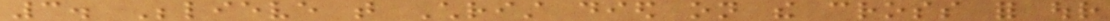3. Believe that Christ died on the cross for our
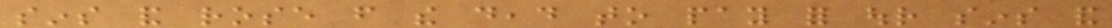sins and rose from the dead to pay for our sins and
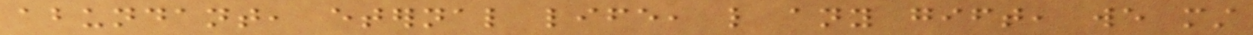abundant, eternal life, like any gift, we must
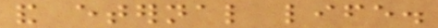and eternal life.
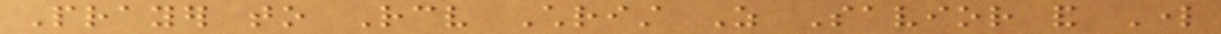Prayer to Receive Christ As Savior and Lord
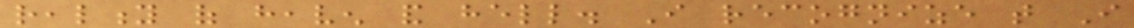reality of heaven and hell. I recognize that I
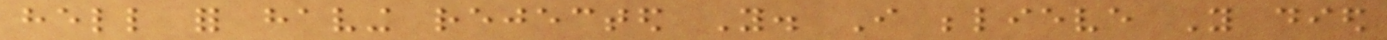hell for having rejected You. I believe You died
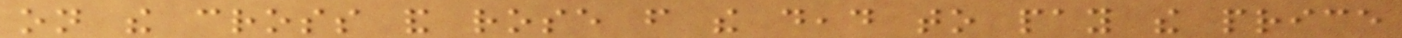on the cross and rose from the dead to pay the price
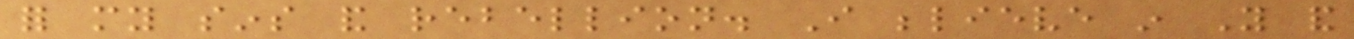for my sins and rebellion. I believe in You and
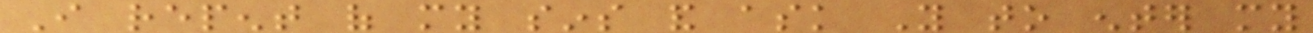I repent of my sins and ask You to enter my
